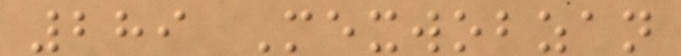289 Mexwobzan
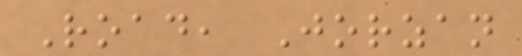Road, Jorzan
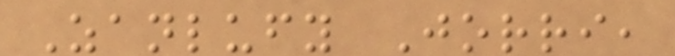Zanlufy Jorri,
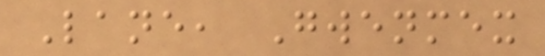Lane, Gwenmex
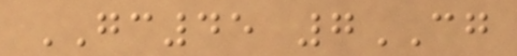GC45 7CG
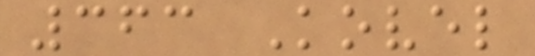363 Kovel
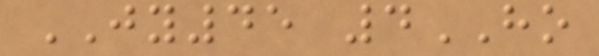JY45 4HO
